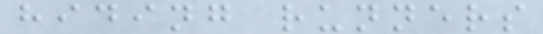hiding runners
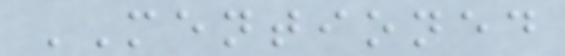MENTIONED
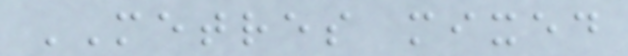METRES mixed
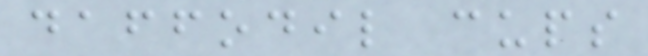daffodil cups
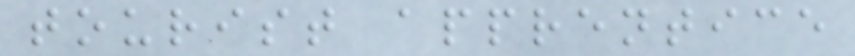tourist apprentice
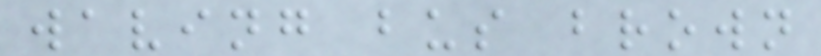waving bus brown
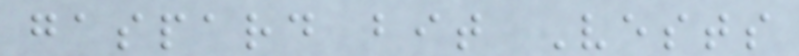gaspard bit Vests
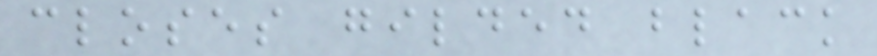closes gilded black
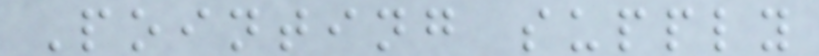Pointing supply
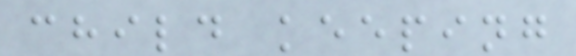child keeping
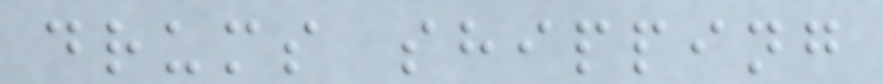drums shipping
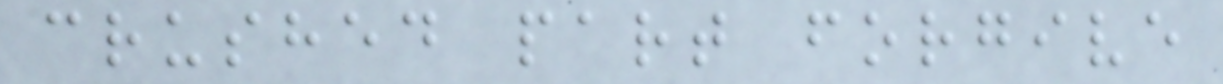crushed part forgive
